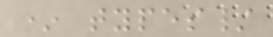* types/
